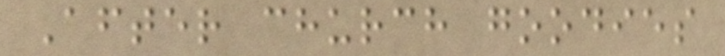After church goodies
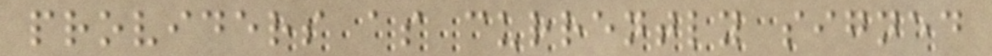providers as currently signed
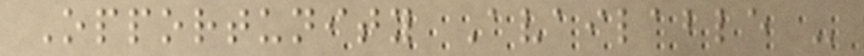Opportunity Available -
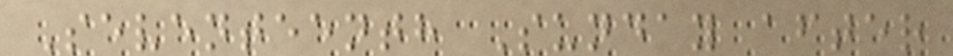Seventeenth Sunday after
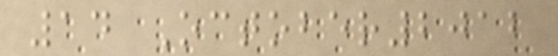14 October2012
